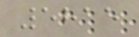5815
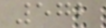572
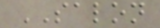SALON
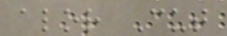alor Cut
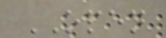OPEN
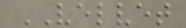VELVET
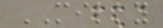MILKY
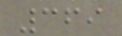369
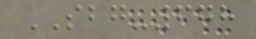SBG-678
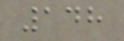148
